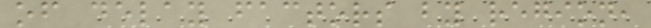of delay factors by region,
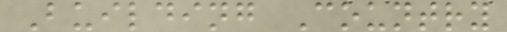Building Country
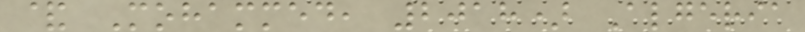& Mohammed, 2018) Algeria
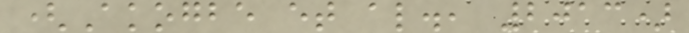(Akogbe et al., 2013)
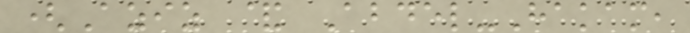(Aziz & Abdel-Hakam,
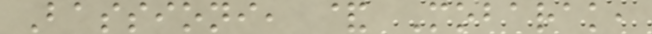Bassioni, & Mobarak,
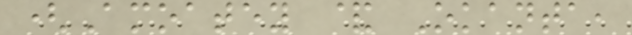(Amoatey & Okanta,
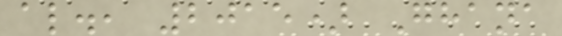al., 2015) Ghana
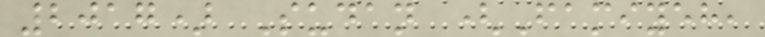2017) Sudan (Famiyeh,
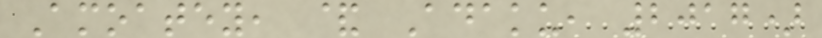Amoatey, & Adaku, 2017)
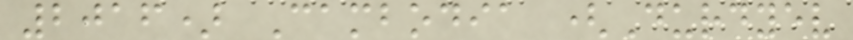2016) Cambodia (Durdyev
